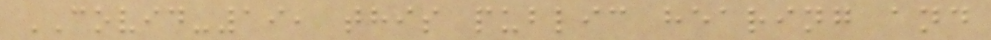COVID-19, this public hearing and
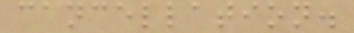cancellation.
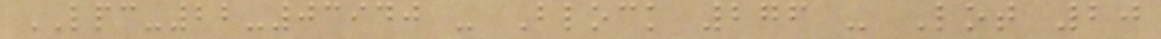LPC-22-03940 - Block 276 - Lot 20
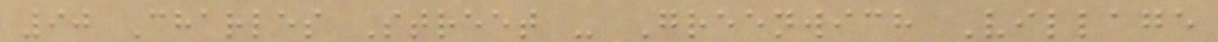90 Charles Street - Greenwich Village
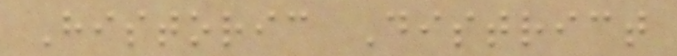Historic District
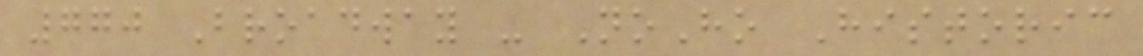770 Broadway - NoHo Historic
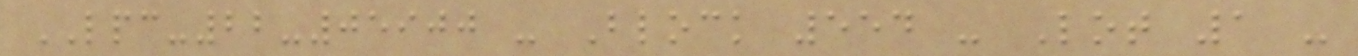LPC-22-05900 - Block 554 - Lot 1 -
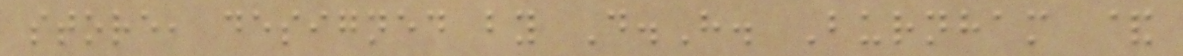store, designed by D.H. Burnham &
